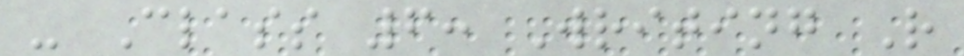- Class 6: Writing R
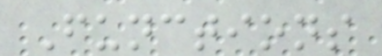Functions
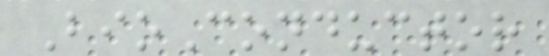BioConductor
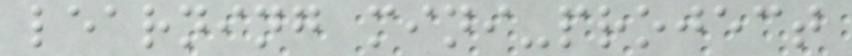learning mini-project
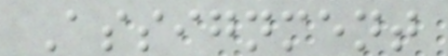Assignment
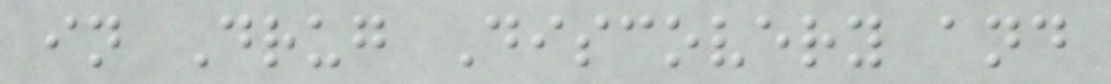in Drug Discovery and
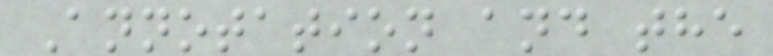Annotation and the
